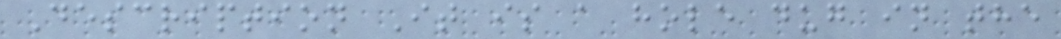Description It is a hole dug in the
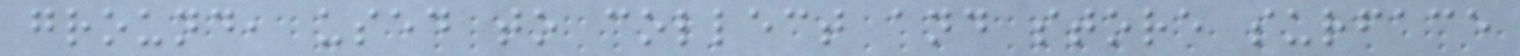ground, used to collect and store surface
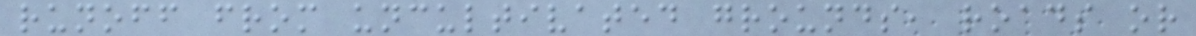runoff from uncultivated grounds, roads or
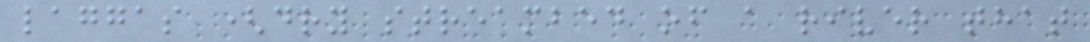laggas (dry streambed of a river that
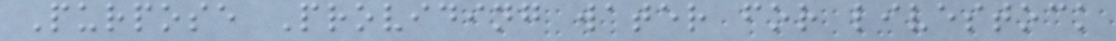Purpose Providing water for livestock
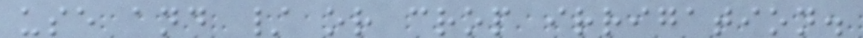use and / or crop irrigation.
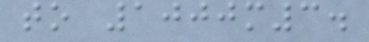to 1000m3.
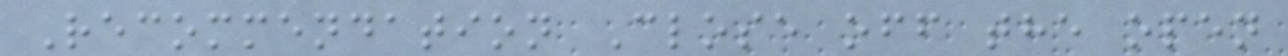Recommendation Close off the open
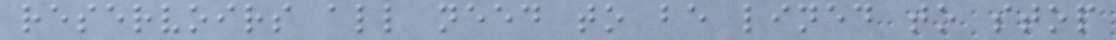reservoirs all need to be lined to stop
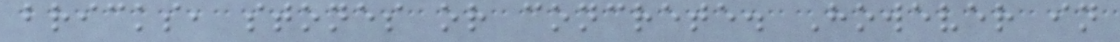bricks, stones or concrete. However in
